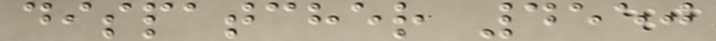dispatcher 4550
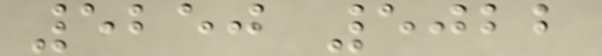5250 5022
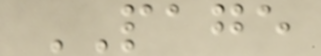PAGE
